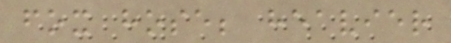fox hose; heavier
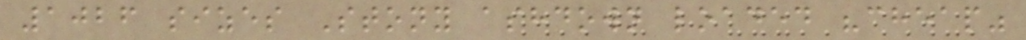1026 sizes Stony ashdown loaded "cheap"
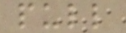pull
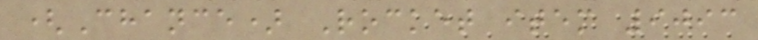(Chance) Rocket item 9093
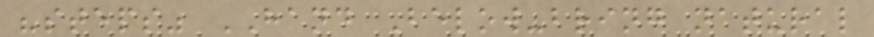"steps" HAND Below-bring natural
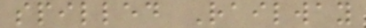spilled Railway
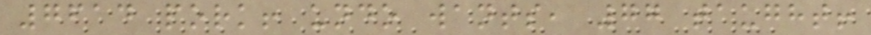7614 pork! undo wants, 77 taught!
